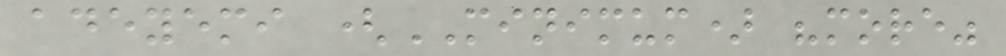adeyemi (MINIMUM) "more"
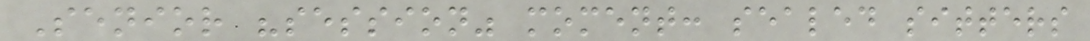Senior "session" moment: sealed sitters
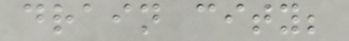drain city;
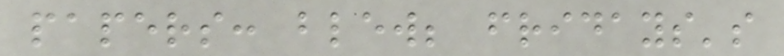papers: blew; fridays's
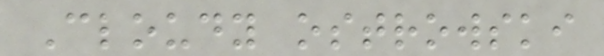Cloudy ostrowski
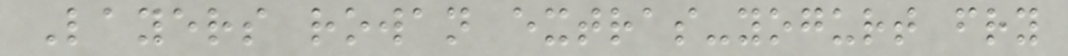Layers rowan extras-yogurt fry
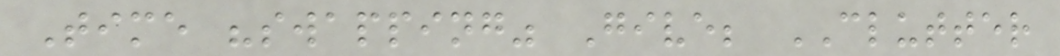Time "swapping" Give; CLUTTER
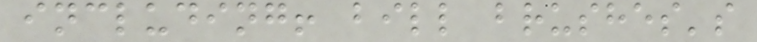including! bill brushes's
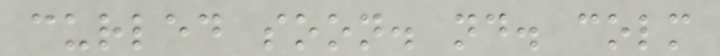curled soon. nd. colm
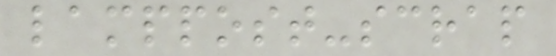lamppost-scrap
